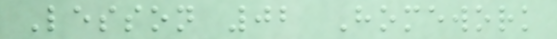Lesson 02 Homework
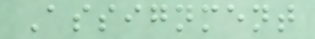Assignment
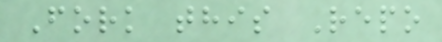Fork this Repo
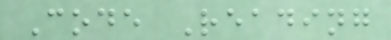Code Reading
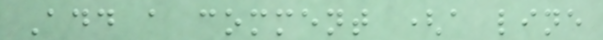Add a comment (a line
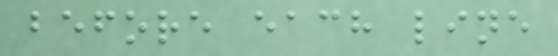before each line
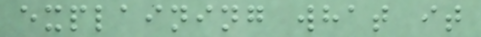explaining what it
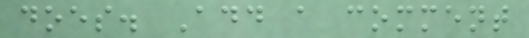does. Add a comment
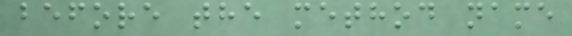before the method name
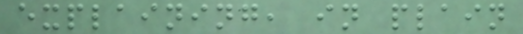explaining, in plain
